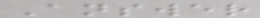Answer
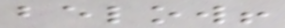below!
